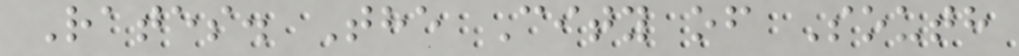Rates. The City of South
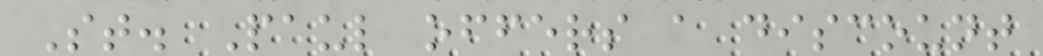St. Paul offers a discount
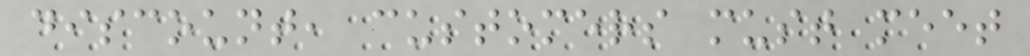discount, customers must meet
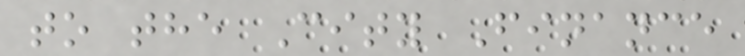to the City Finance
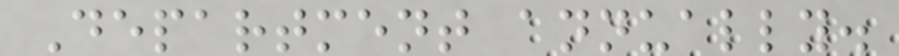Department annually.
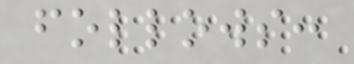follows:
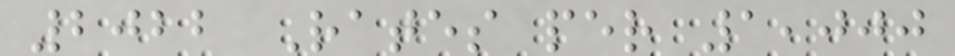2022 Rates per 1,000
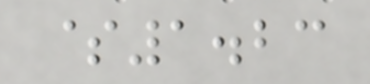$1.23
